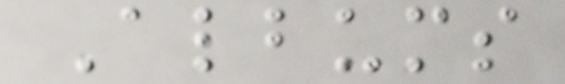Albums
